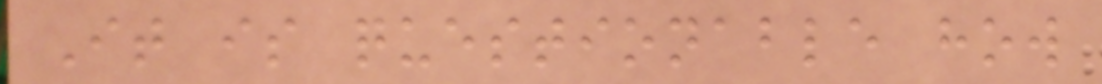It is questionable how
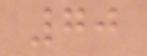70
